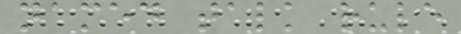named talk rule
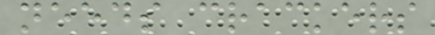needs crackers
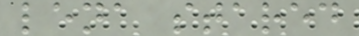lena stared
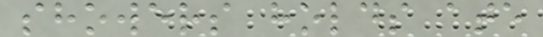showers holds ate
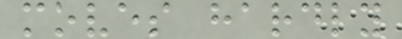moves hardly
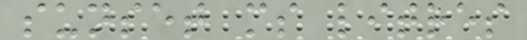sunset ms litres
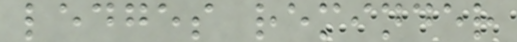ledges reminder
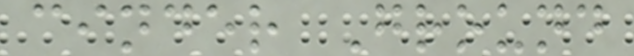cinder Ground
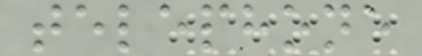telephone
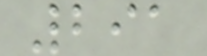291
